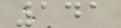141
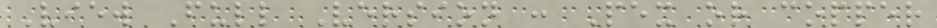View Full Version : Pex or copper
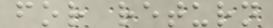for return
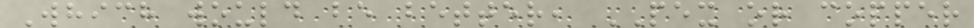Which would be better, PEX or copper
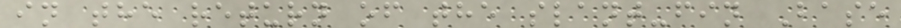in the return of the slant-fin Base
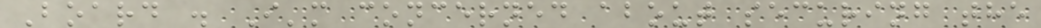Board . I'm concerned about securing the
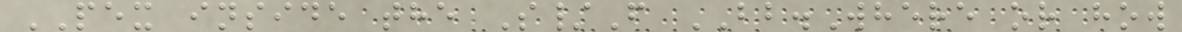PEX inside the S/F BB.Where or how
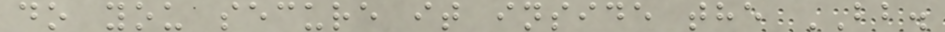do you secure it inside the BB.
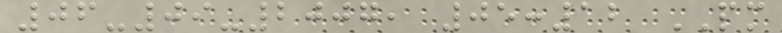06-09-2007, 05:12 PM
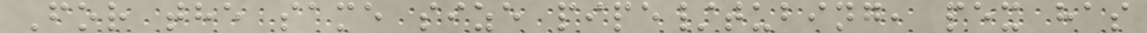For the same size pipe/tubing, pex has
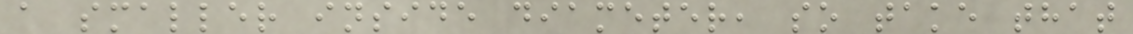a smaller inside diameter, so take that
